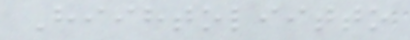Hiihtoliitto
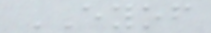EYOF
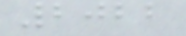2022
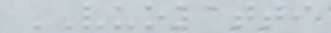VUOKATTI
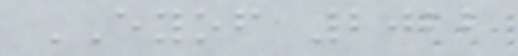EYOF 2022
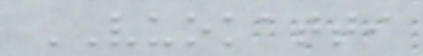VUOKATTI
